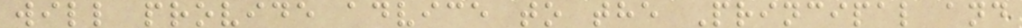will provide advice to the Principal and
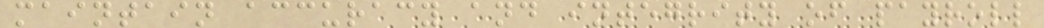maintain accuracy and integrity of payroll
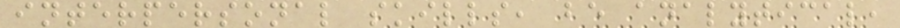interpersonal skills, be analytical,
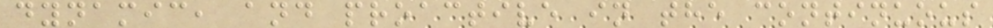dynamic, and proactive in the continuous
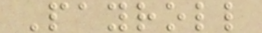Payroll
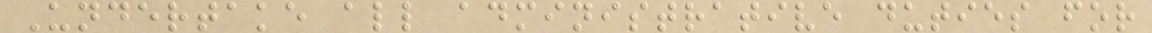Undertake all administrative duties for
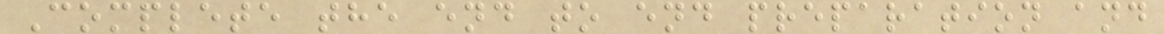Complete the end to end preparation and
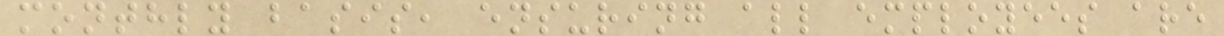monthly basis, ensuring all employees are
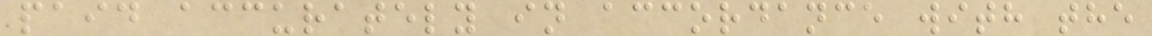paid accurately in accordance with the
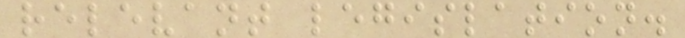relevant legislation.
